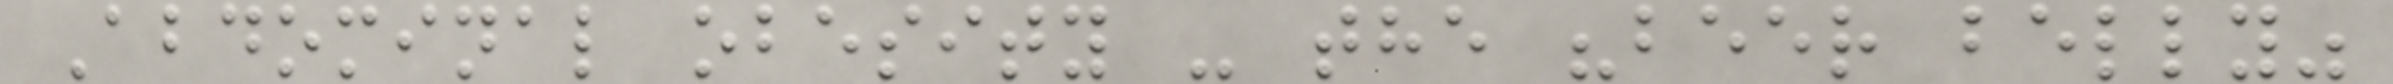Abdominal obesity - the "beer belly"
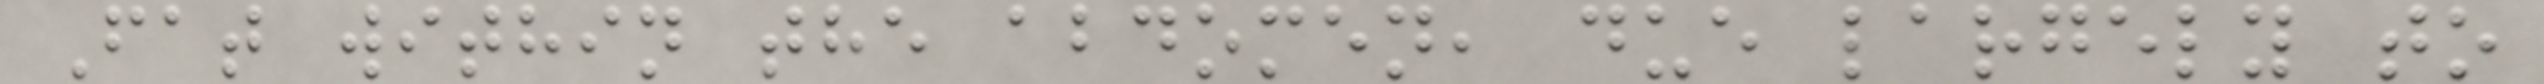Fat within the abdomen, due largely to
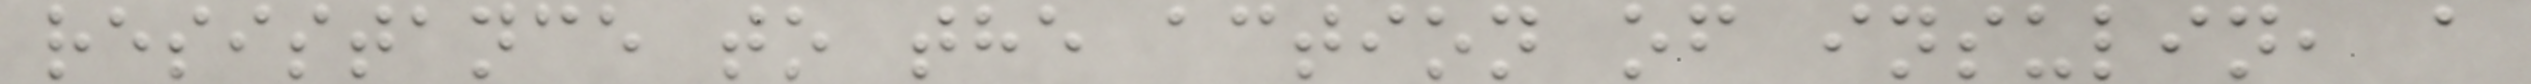resistance to the action of insulin, a
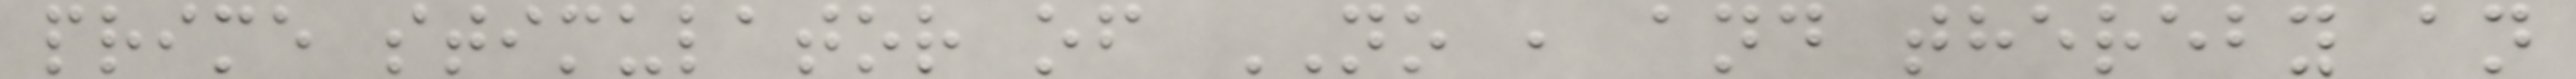prime stimulator of NO , and thereby an
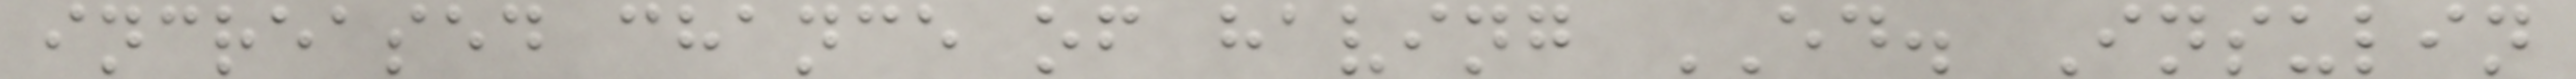increased chance of having ED. Insulin
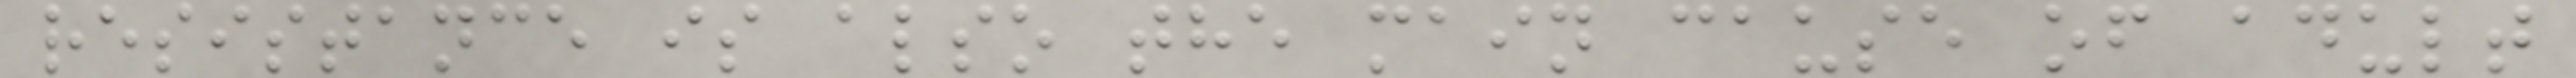resistance is also the main cause of adult
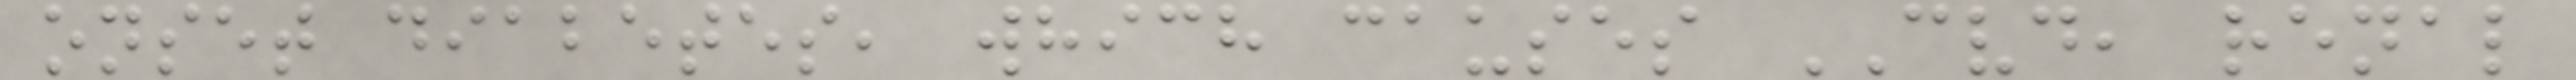onset diabetes, which causes CVD, renal
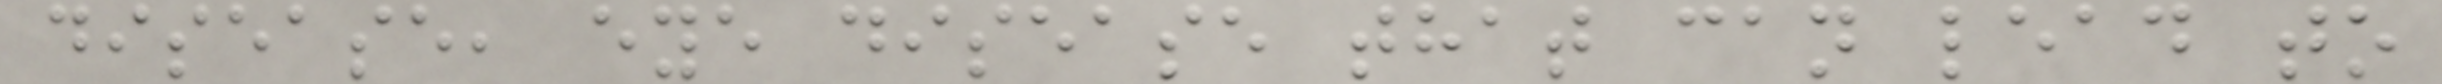disease, eye disease that can lead to
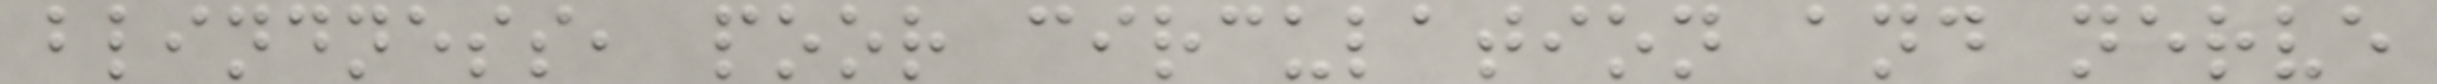blindness, poor circulation and nerve
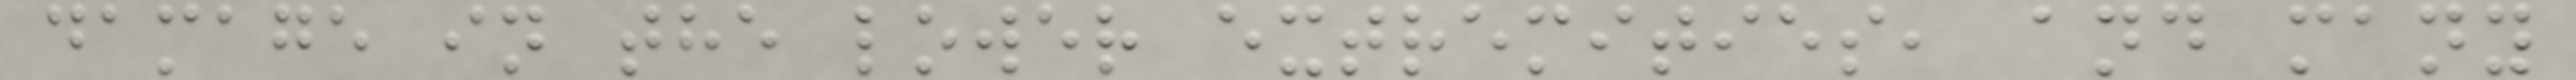damage in the lower extremities, and many
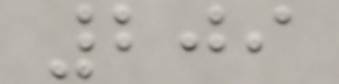209
